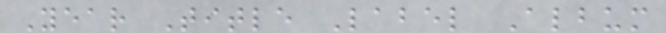Year Title Label Album
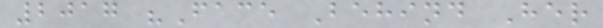2017 "Face Behind Her
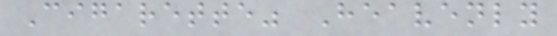Cigarette" Heavenly
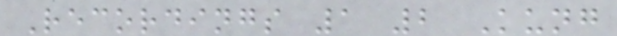Recordings 1 2 Kung
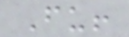Fu!
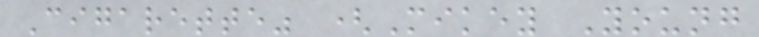Cigarette" (Mikey Young
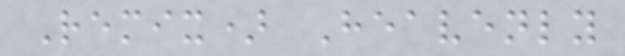Remix) Heavenly
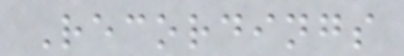Recordings
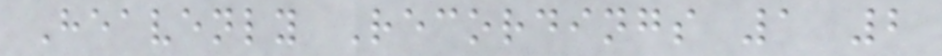Heavenly Recordings 1 2
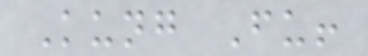Kung Fu!
